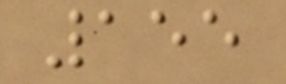155
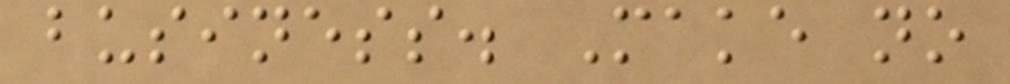business. Make no
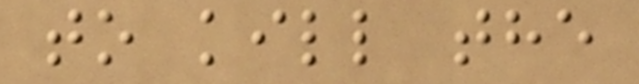to kill the
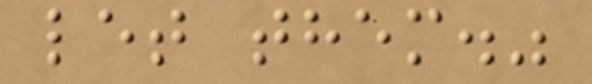let them."
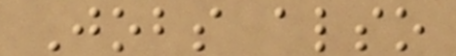Jobs also
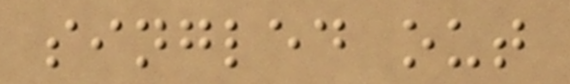singled out
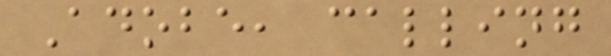Adobe, calling
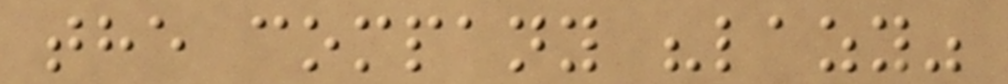the company "lazy"
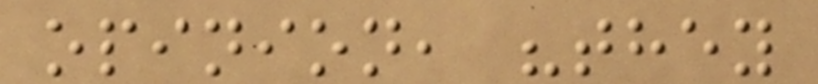opinion, "they
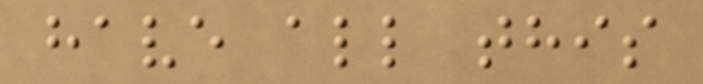have all this
